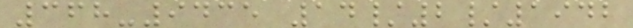368-9435 14/2/1942
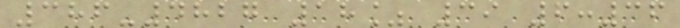386-4827 18% 39 6:36
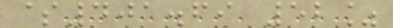$401.69 52%
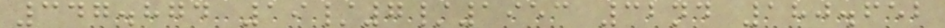347.874 19/7/1953 32nd 180.652
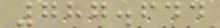787.644
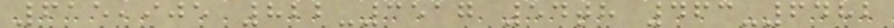615,905 822-3517 54th 463-6482
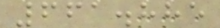661.885
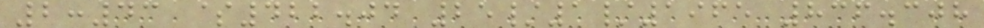2:43 $422.04 25/1/1965 836.308
